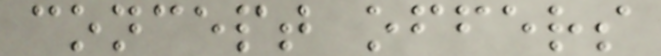concept offers
